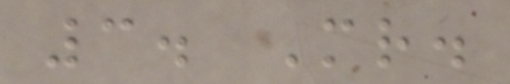3. Mr.
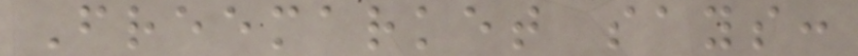Freemarket says:
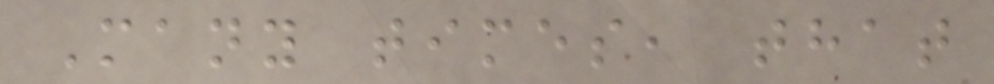Many times, that
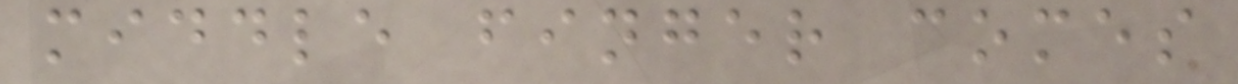middle finger comes
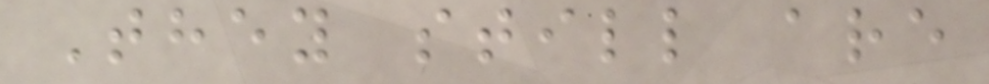They still are
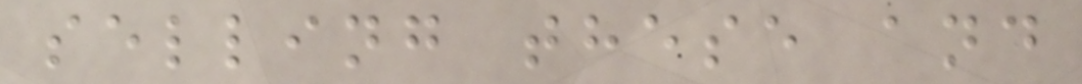selling these and
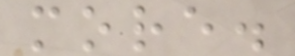more.
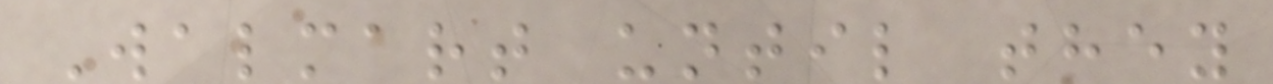Walmart until they
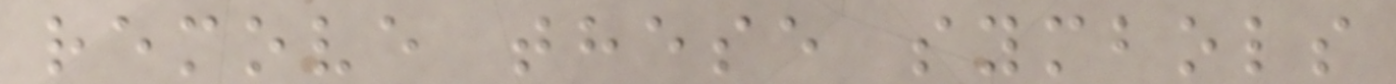remove these symbols
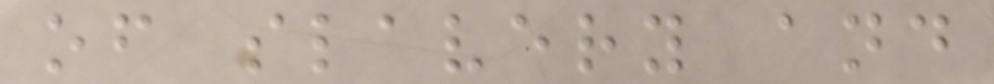of slavery and
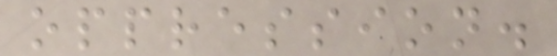oppression.
